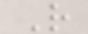R
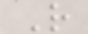R
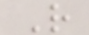R
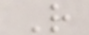R
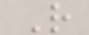R
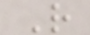R
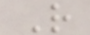R
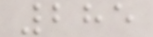285
